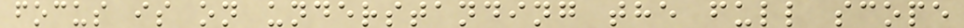focus is on understanding the full scope
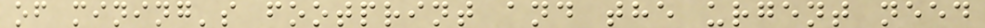of mining's footprint and the urgent need
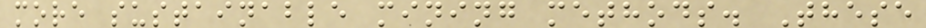more sustainable mining methods. These
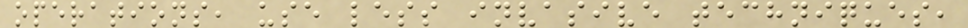operations, use less invasive techniques,
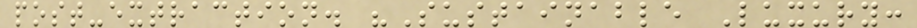post-extraction. "Sustainable Luxury:
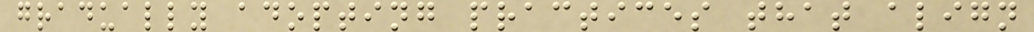gradually adopting practices that align
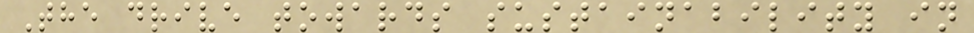The drive towards sustainability in
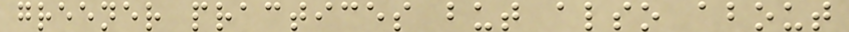greener practices but also about
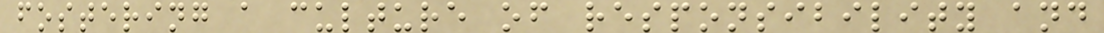fostering a culture of responsibility and
